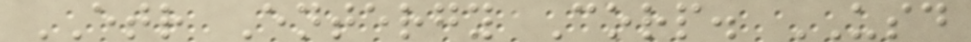ETR Entergy Corp. USD
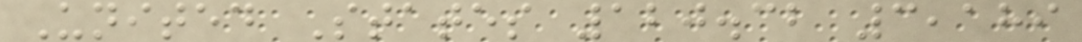United States 120.32 3,189
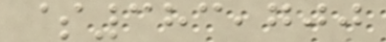$383,700
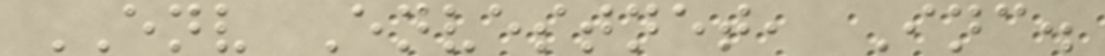ENV Envestnet, Inc.
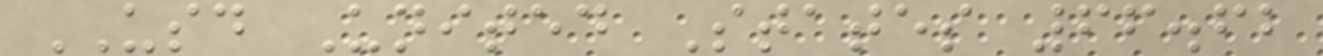USD United States 66.62
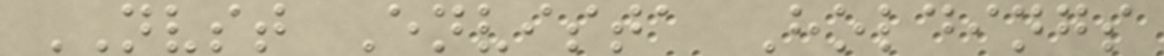NVST Envista Holdings
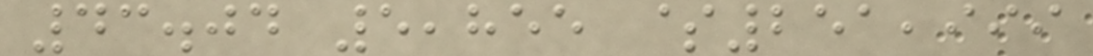43.04 5,855 $251,999
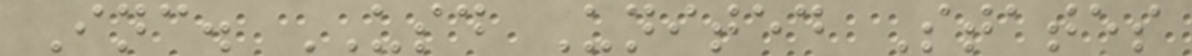Inc. USD United States
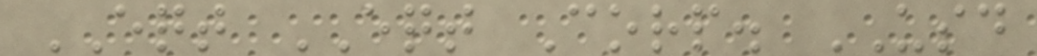EQT EQT Corp. USD
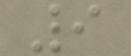9
